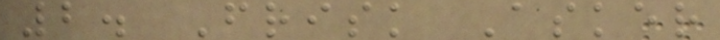2. Frisk Asker
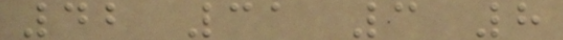42 31 3 8
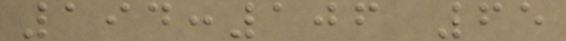194:106 65
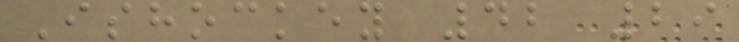Ishockey 42 29
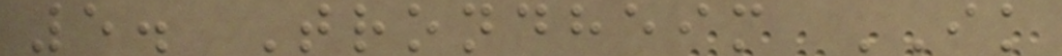5. Trondheim IK
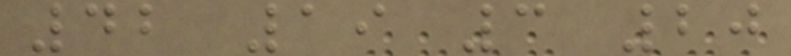42 19 3 20
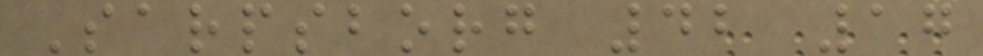Sarpsborg 42 17
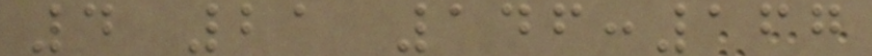4 21 146:167
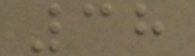38
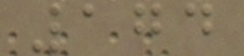174
